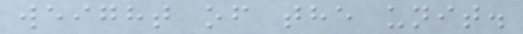weight of the unit.
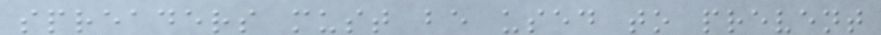spreaders must be used to prevent
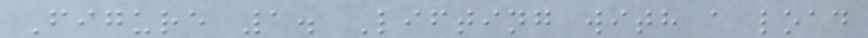Figure 1. Lifting with a load
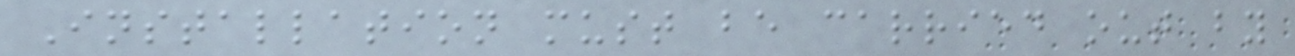Installation must be carried out by
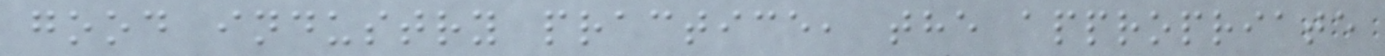good industry practice, the appropriate
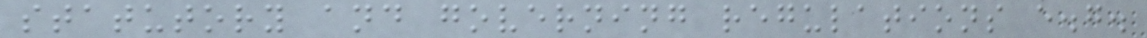statutory and governing regulations e.g.
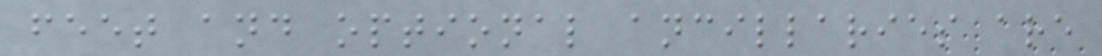feet and optional ancillaries are
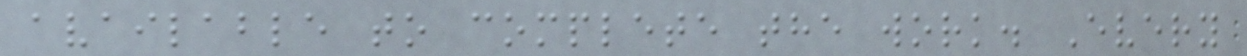available to complete the work. Every
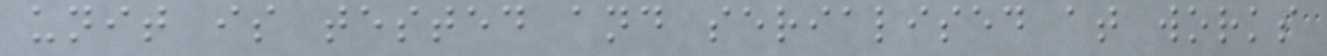unit is tested and serialised at works
